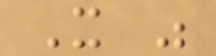It was
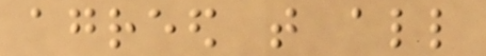agreed that all
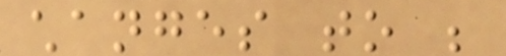changes to be
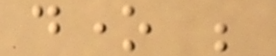done be
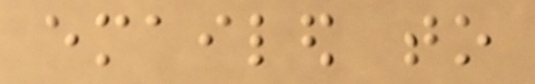emailed to
